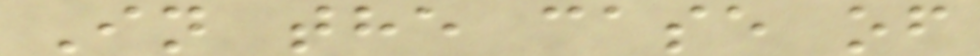In the case of
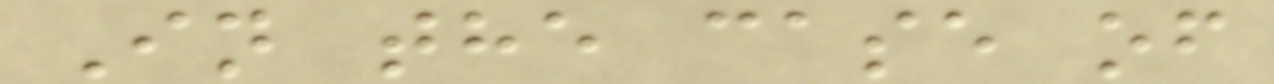In the case of
